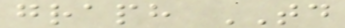graph TD
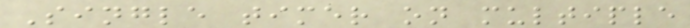Single timer on multiple
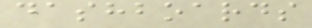dashboards
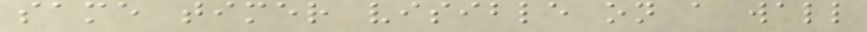same timer visible on a wall
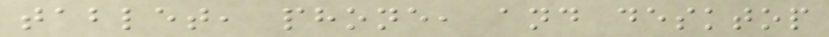tablet, phone, and desktop
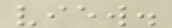view.
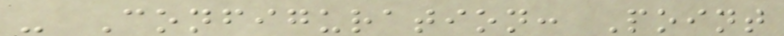- Configuration: Point
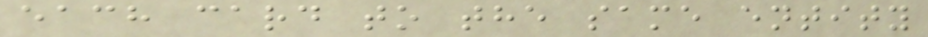each card to the same entity
